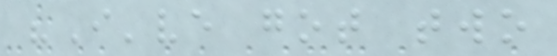"I've got two
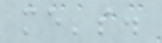me's.
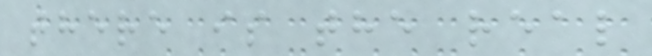there is the real
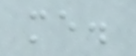me.
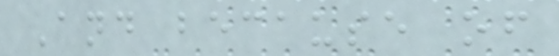And because of
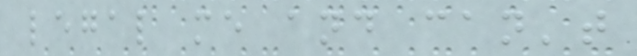legal me and can't
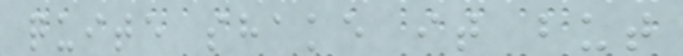quite shake it but
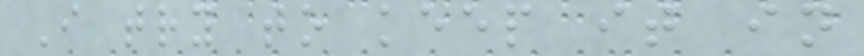I try to keep it in
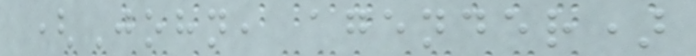(John, agender)
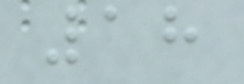18
